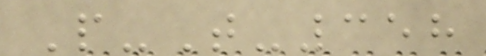P-T-358
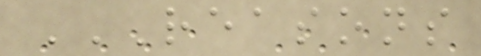REASONS
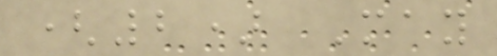(2) May
